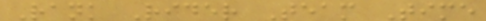Rank Rider Team Time
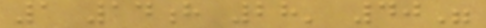1 14h 28' 40"
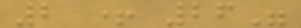2 + 26"
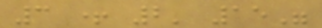3 + 2' 15"
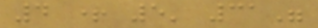4 + 5' 31"
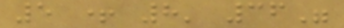5 + 8' 36"
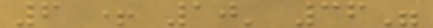6 + 10' 36"
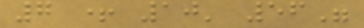7 + 10' 56"
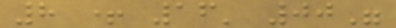8 + 16' 00"
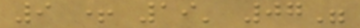9 + 19' 07"
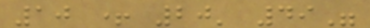10 + 20' 49"
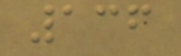136
